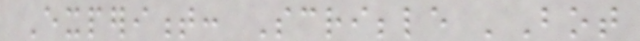Experiment: Scribble 'Bot
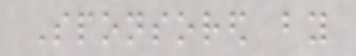Sponsored by
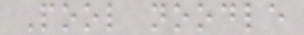Pool noodle
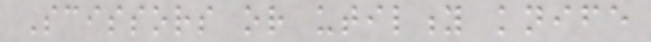Scissors or utility knife
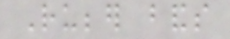Rubber bands
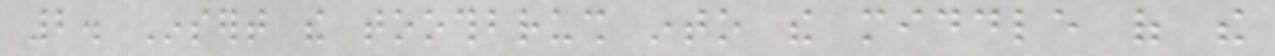2. Insert the toothbrush into the middle of the
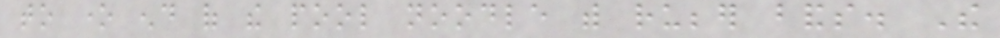to one end of the pool noodle with rubber bands. The
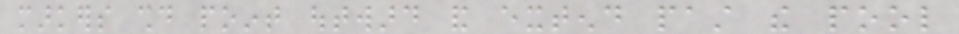markers should point outward and extend past the pool
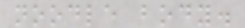noodle body.
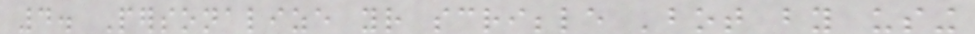4. Personalize your scribble 'bot by using
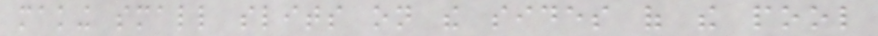making small slits on the sides of the pool
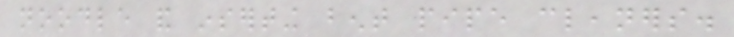noodle and inserting bent pipe cleaners.
